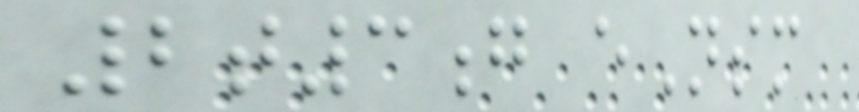2t3g eNsm
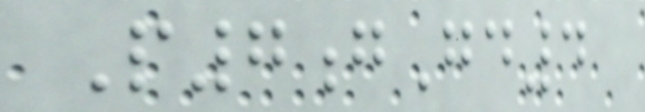P7gGd4
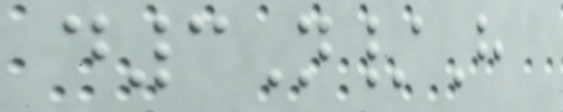d3N/H
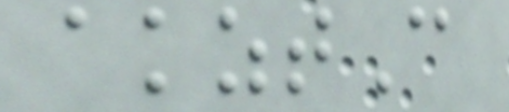akztC
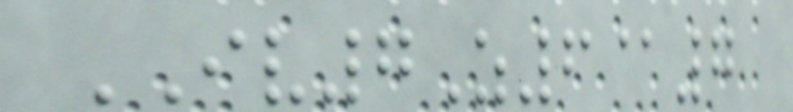IV7Z6@7
